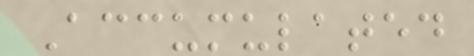Accumulated
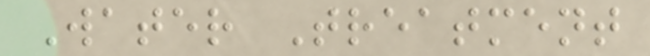Water Treatment
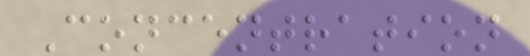Concentration
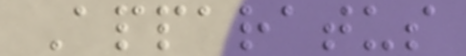Apparatus
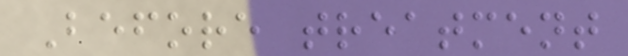Before treatment
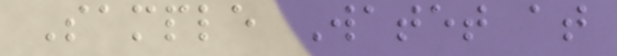Sample Watet at
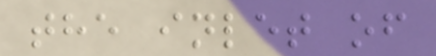the inlet of
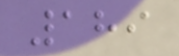189
